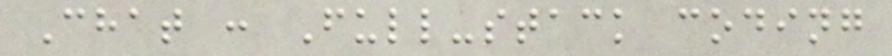Chat : Full-stack coding
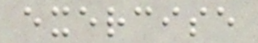exercise
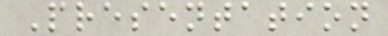Presentation
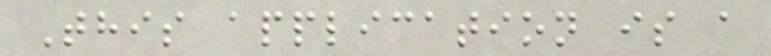This application is a
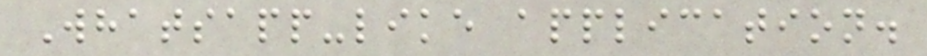Whatsapp-like application.
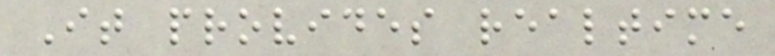It provides realtime
